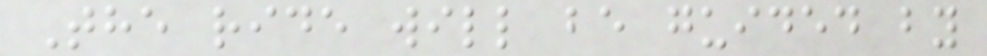The ride will be guided by
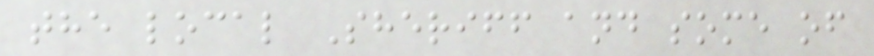the local Sheriff and some of
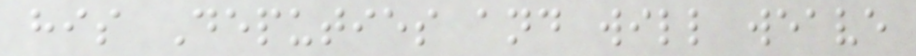his Deputies and will weave
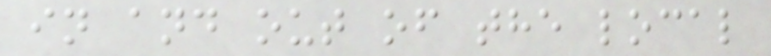in and out of the local
